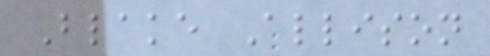Blake Allison
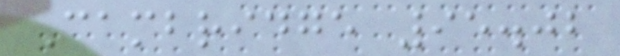Cambridge 95.02
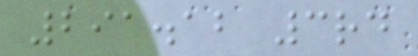291.12 3rd
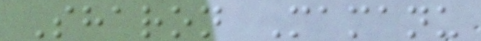Sharon Mamanu
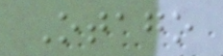Otago
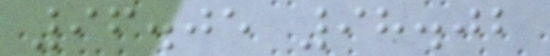96.05 98.02
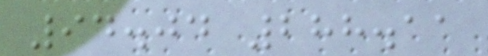94.04 288.11
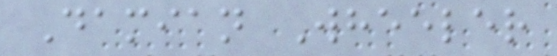Damian Wheeler
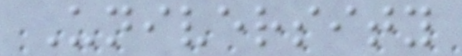University
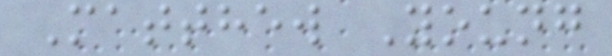Matthew Young
